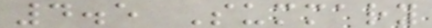4.5 Summary
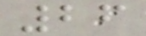26
